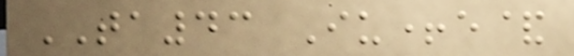TA43 Iu+e&
